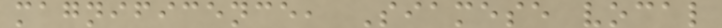magnificence, Siamese vocal
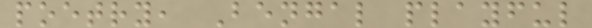poetry, Bengal playful
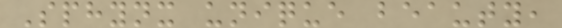Sphynx unique beauty,
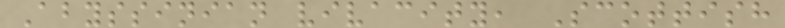Abyssinian vivacity, Scottish
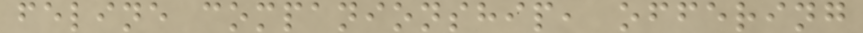feline companionship, offering
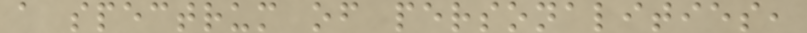a spectrum of personalities,
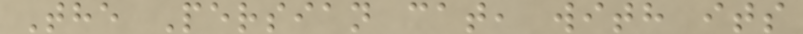The Persian cat, with its
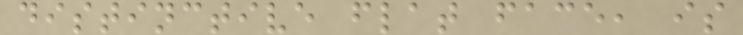distinctive flat face, is
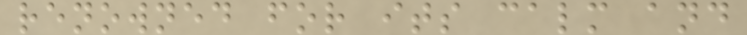renowned for its calm and
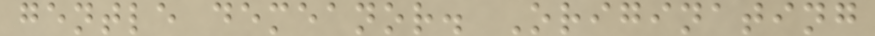gentle demeanor. Originating
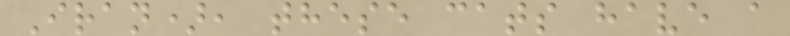Iran), these cats have a
